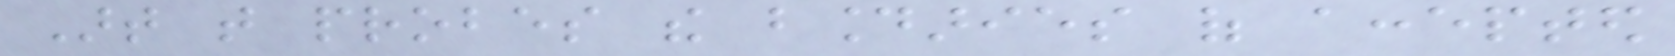Art that probes the boundaries of accepted
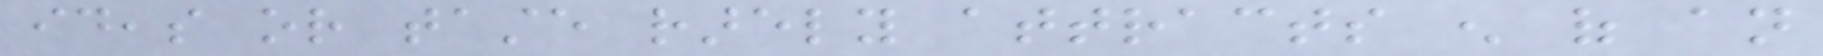ideas or taste rarely attracts enough of an
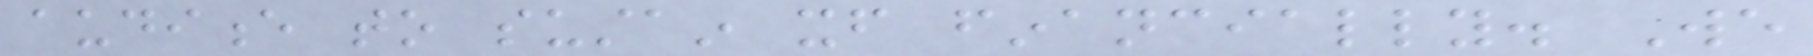audience to sustain itself financially. We
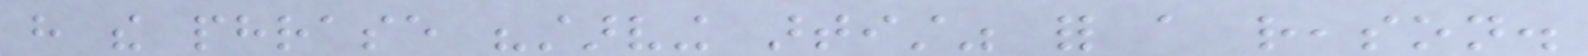have the phrase "starving artist" for a reason.
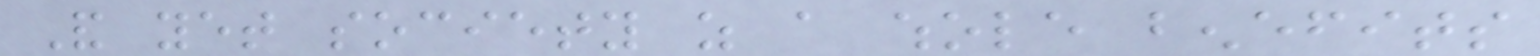And yet society as a whole benefits
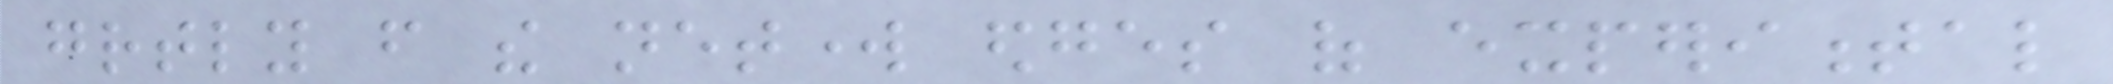greatly from the network edges of experimental
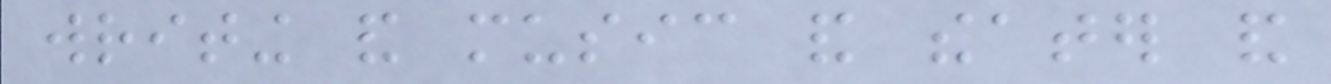writing and music and theater and
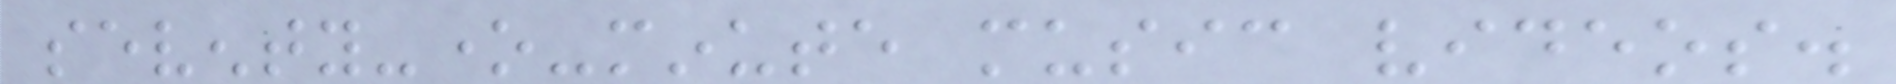seventy-one-minute music videos.
